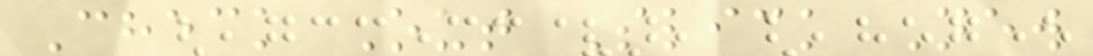Check Out Slick New
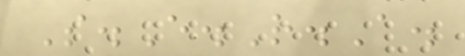S.E.R.A.
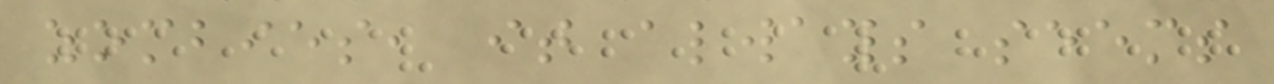zombies, it always seems
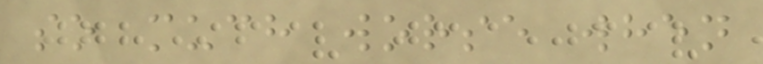so much worse when
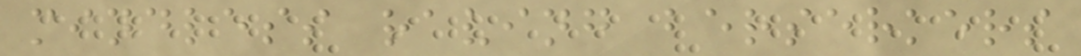mindless raving berserkers
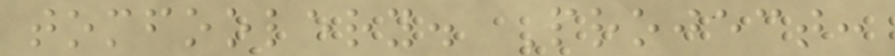tomfoolery. Project:
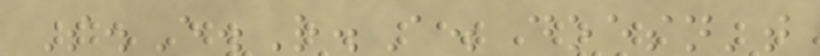S.E.R.A. doesn't
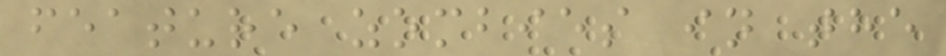feature zombies in the
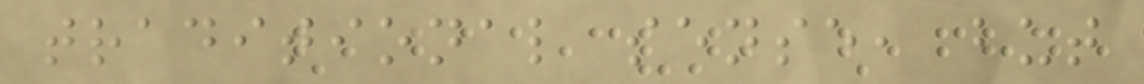traditional sense, but
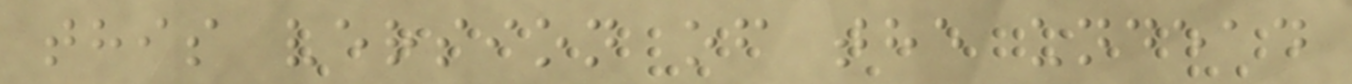this version of the undead
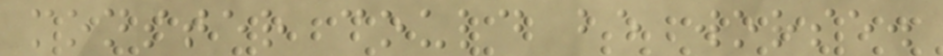monster could be worse.
